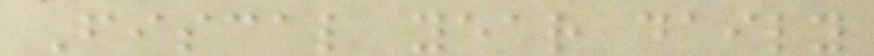Fiscal year daily
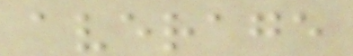average
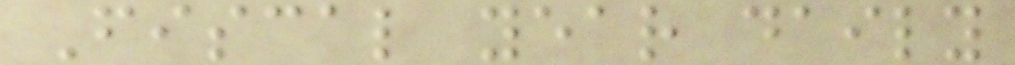Fiscal year daily
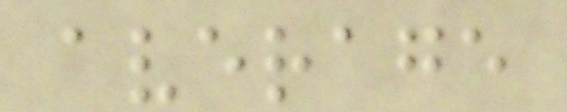average
